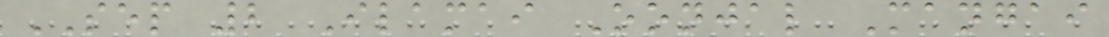SEP 2 Ilamai Oonjal Mangai
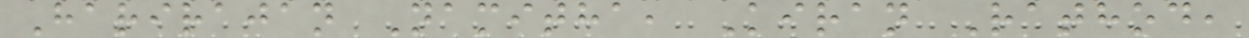Harirajan Namitha, Kiran Rathod,
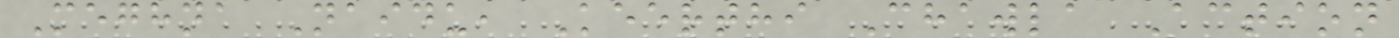Meghna Naidu, Keerthi Chawla Action
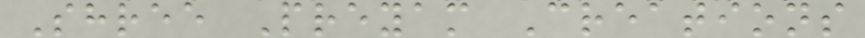Shree Preyam Creations
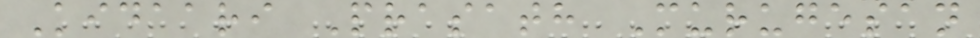Kidaari Prasath Murugesan
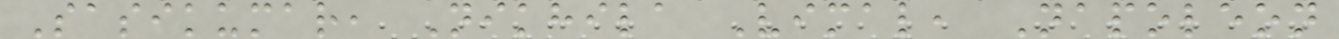Sasikumar, Nikhila Vimal, Napoleon
